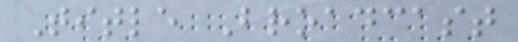Title Broadcast
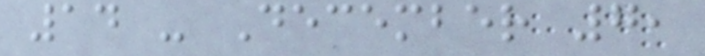14 - December 7,
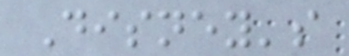Disney's
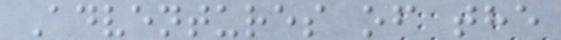Adventures of the
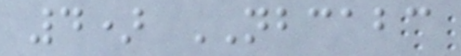4) NBCABC
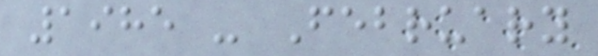1985 - February
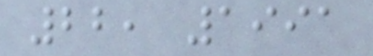22, 1991
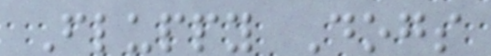Fluppy Dogs
